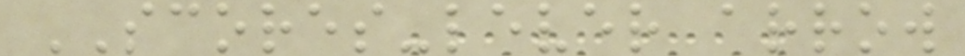SCORES-lever arrow
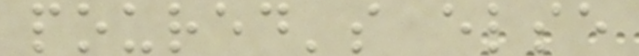poured's else
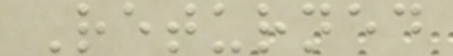Returned
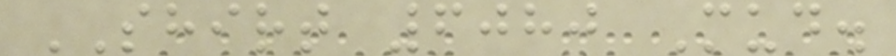SHIRT 6080 Mud.
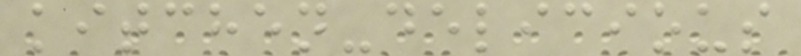kitchen-delicious
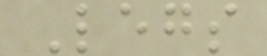Legs
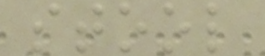stool
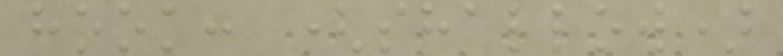hook: (shallow)
